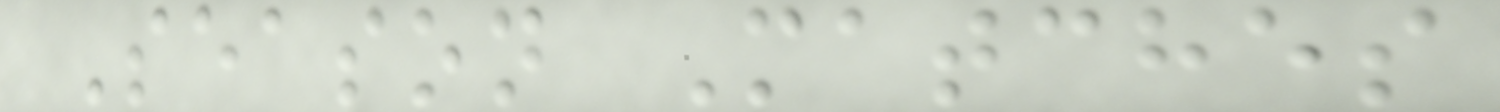Season Matches
